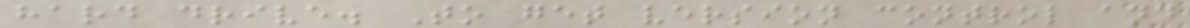hard drive. To get version control and
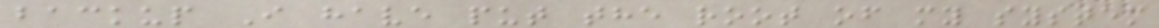backup I have put the root of my system
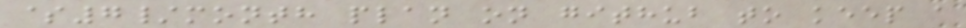$7/month plan on github to keep a
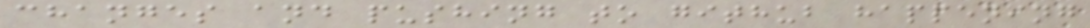changes and pushing to github happening
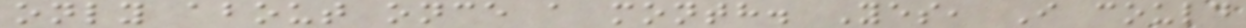only about once a month. Yes, I could
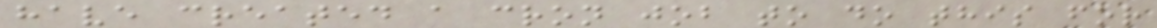have created a cron job to do this for
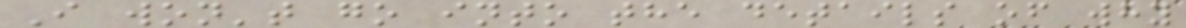I won't go into the details of why
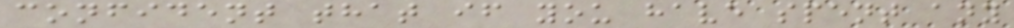confident that if you have spent any
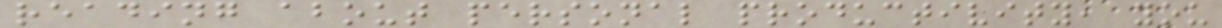reading about personal productivity, you
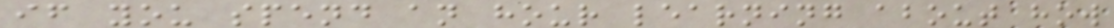if you spend an hour learning about how
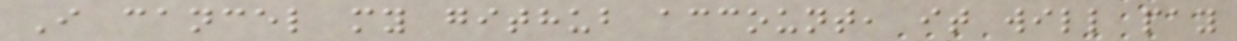I cancel my github account, it will pay
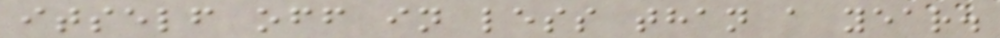itself off in less than a year.
